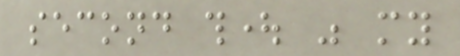second thought was my
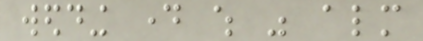wedding day which was almost
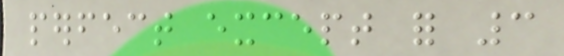perfect except for 3
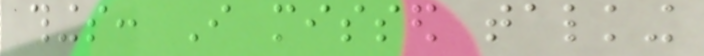things: I missed talking
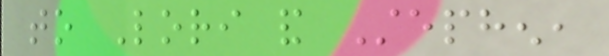to Lori and Stephen,
